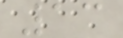13
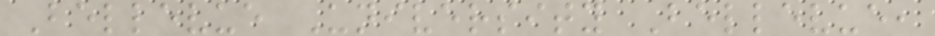Bellevue University Bellevue,
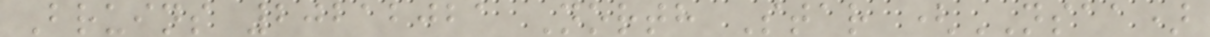Bruins 20212021 North Star (NSAA)
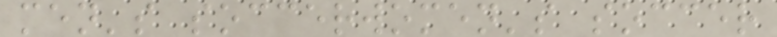men's soccerwomen's soccer
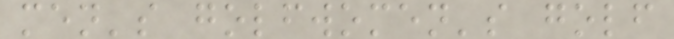men's golfwomen's golf
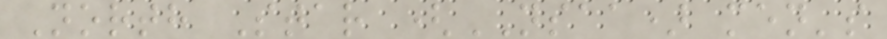North Star (NSAA) men's
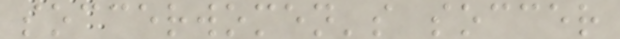soccerwomen's soccer
